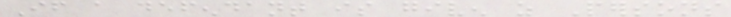If a defendant is given as Persons
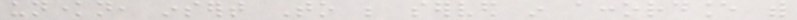unknown, insert To be served in accordance with
